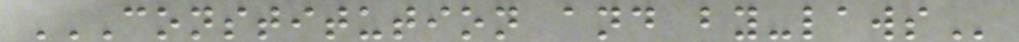CONSTITUTION AND BY-LAWS
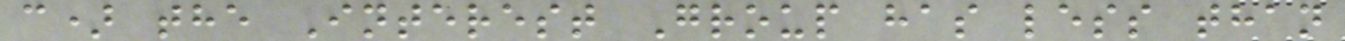c) the Interest Group has less than
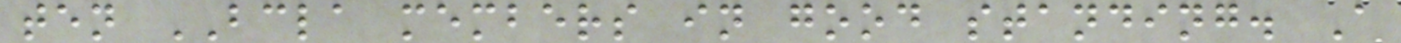ten BCLA members in good standing. A
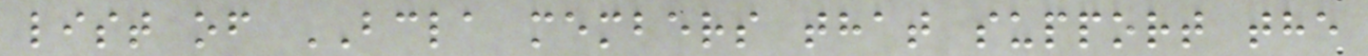list of BCLA members that support the
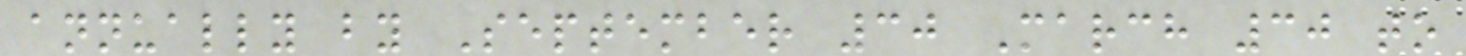annually by September 30 March 30 to
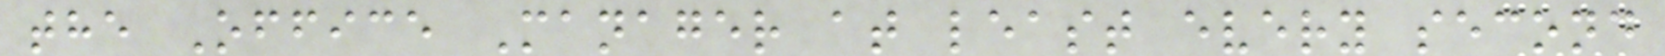the Office Manager at least every second
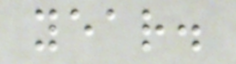year.
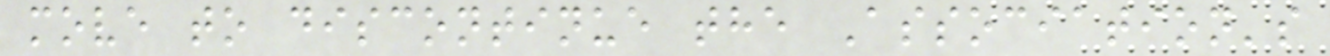move to discontinue the Association's
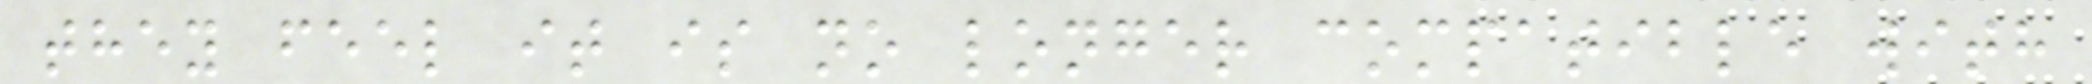they feel it is no longer compatible with
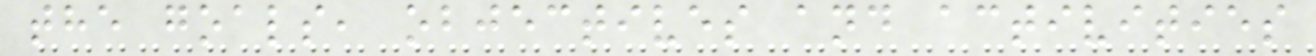the goals, objectives and activities
